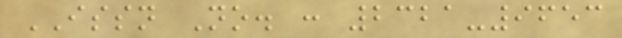ISSN No. : 2321-9653
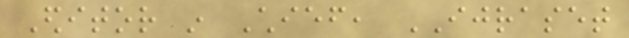Editor in Chief, IJRASET
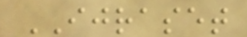IJRASET
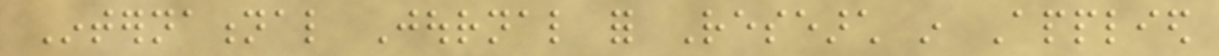International Journal for Research in Applied
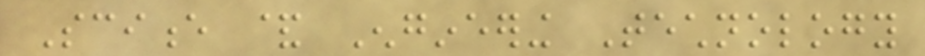Science & Engineering Technology
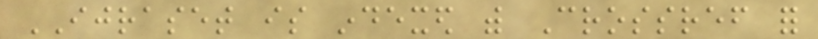IJRASET is indexed with Crossref for
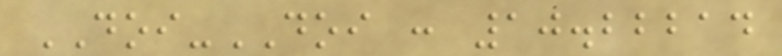DOI-DOI : 10.22214
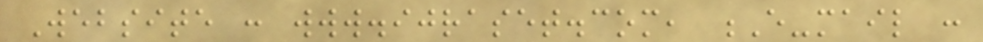Website : www.ijraset.com, E-mail :
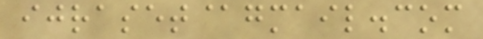ijraset@gmail.com
